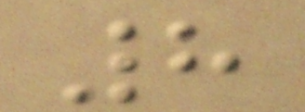8
